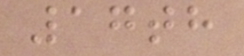17th
